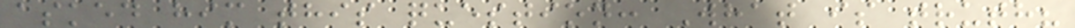asked him this question: What is truth?
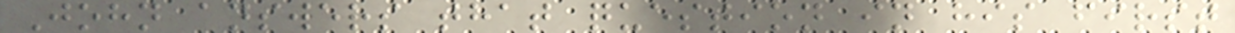John answers that question in his first
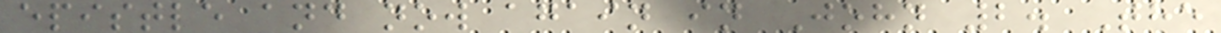epistle and now again in John 2. The
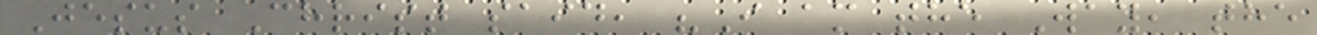Jesus Christ said, "I am the Way, the
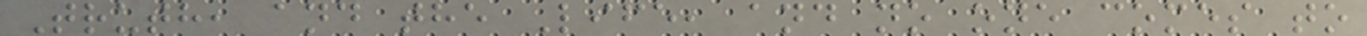Truth, and the Life, and no one comes to
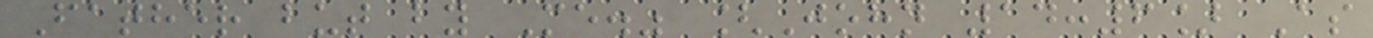Father but by Me." [John 14:6] As
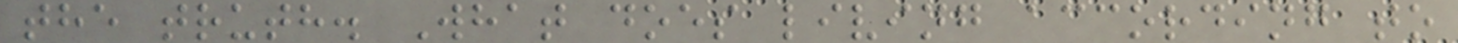the truth. What does living according to
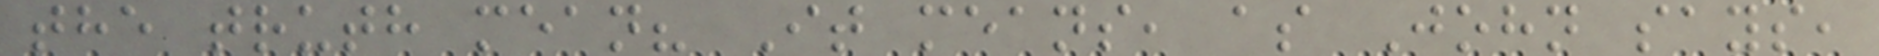the truth mean? It means, as John says,
